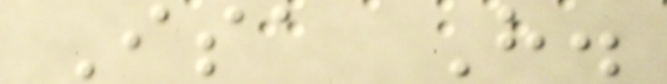Isa H.
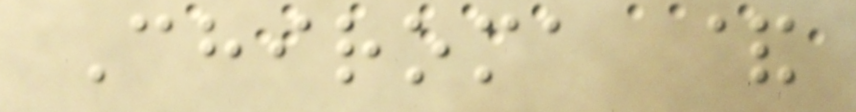Chiroma &
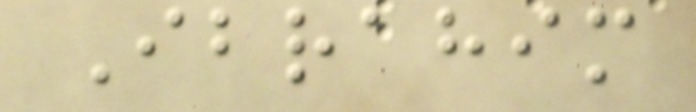Ibrahim
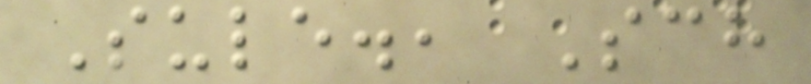Sule., Sch
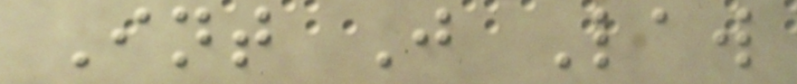Int J Law
